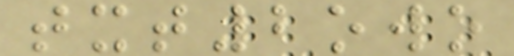txt2owo
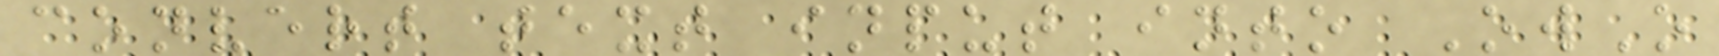convert text input into OwO
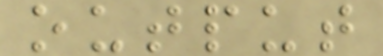output
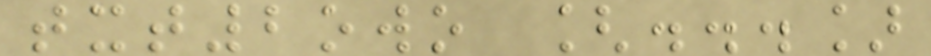txt2owo [...]
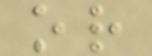or
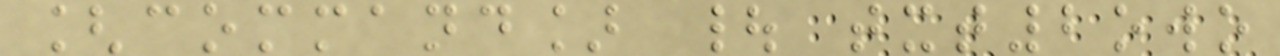[command] | txt2owo
